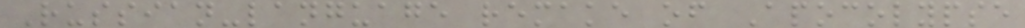Russian-language remake of Apocolypse
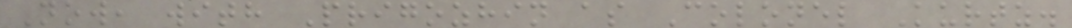Now, with Prigozhin as Colonel Kurtz.
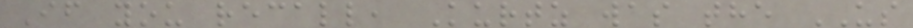If you recall, Kurtz was the US
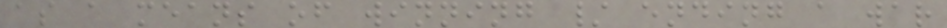as a means of winning / ending a war
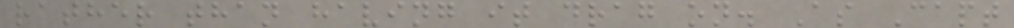rather than having it drag on. As Capt
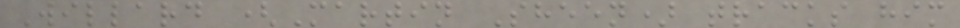Willard (Martin Sheen) tracks him
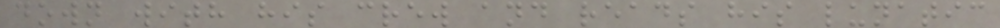down with his crew and reads his lunatic
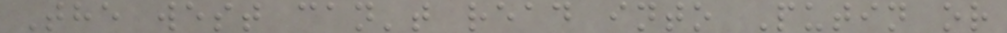The west can't read into Putin or
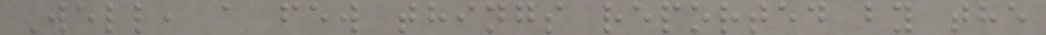Well, a few things reported by the
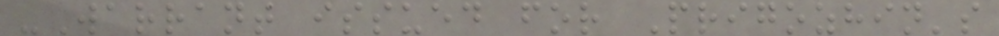-Warrant issued for Prigozhin's
